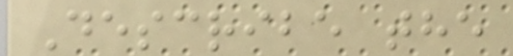Describe the
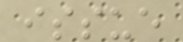issue
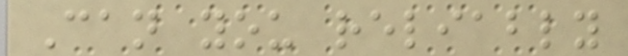Can you reliably
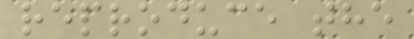reproduce the
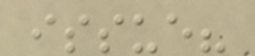issue?
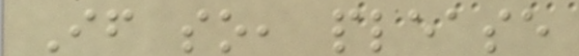If so, please
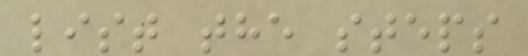list the steps
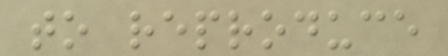to reproduce
